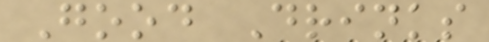Good Drinks
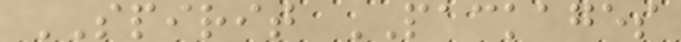SPIRIT PACKAGES
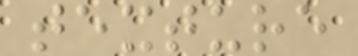texture
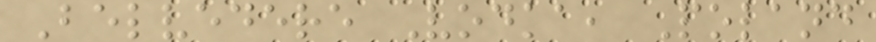Belvedere Vodka, Poland
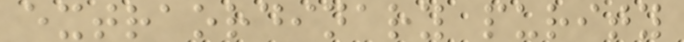extraordinary purity
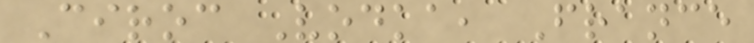Ciroc Vodka, France
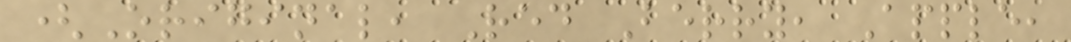(Original, Red Berry, Apple,
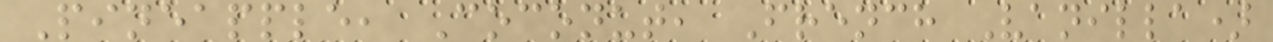Pineapple, Coconut, French Vanilla)
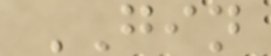GIN
